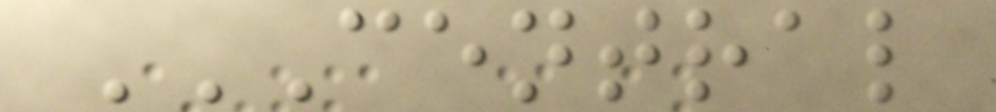CENTRAL
